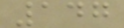147
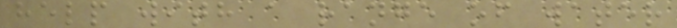help with a range of water
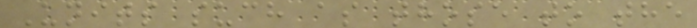Units such as those to the
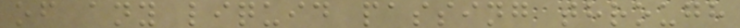of any liquid passing through
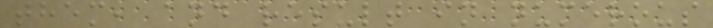them, and result in numerous
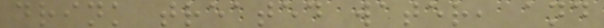drink treated water, and
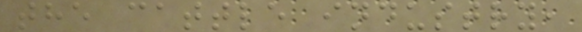the cattle industry,
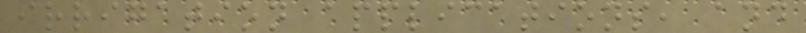irrigation applications, and
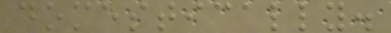domestically.
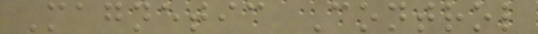Magnetic Control
